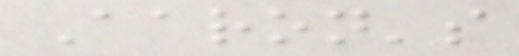Aaron's
